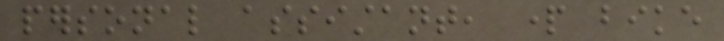personal assistant, part bike
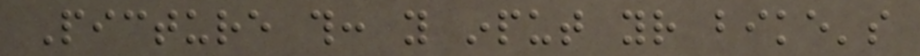Picture this: you input your bike's
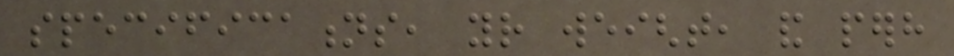specifications, your weight, and perhaps
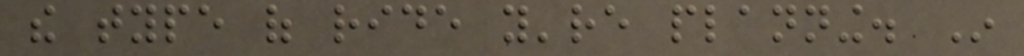the type of ride you're planning. In
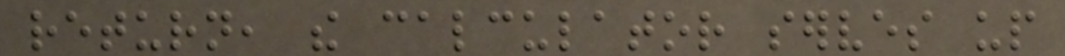return, the calculator serves up
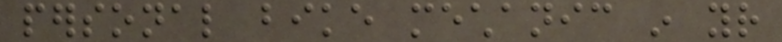personal bike mechanic in your
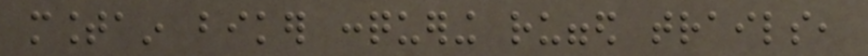mountain biker conquering rugged trails,
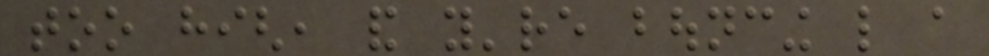too high, and you're bouncing like a
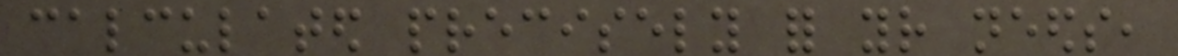calculated precisely for your needs,
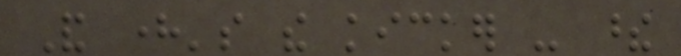And here's the kicker - these
